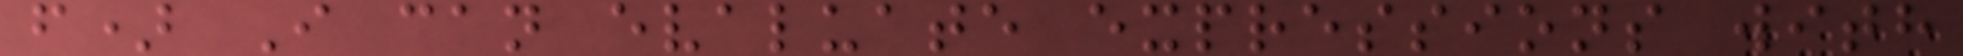f) I can evaluate expressions with
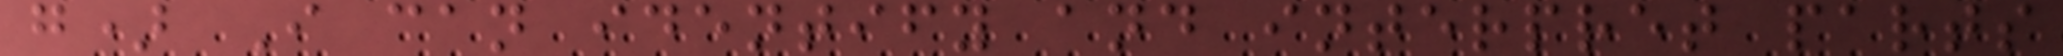g) I can identify and interpret parts
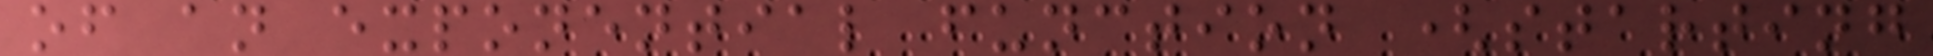of an exponential function (starting
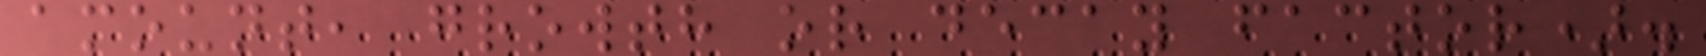amount, growth or decay factor).
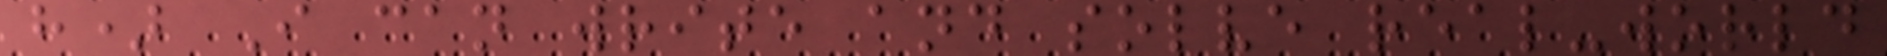h) I can write and solve real-world
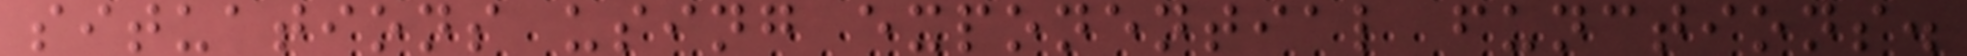situations using exponential functions.
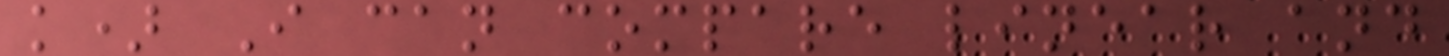k) I can compare linear and
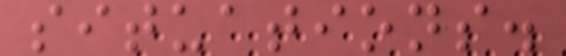situations.
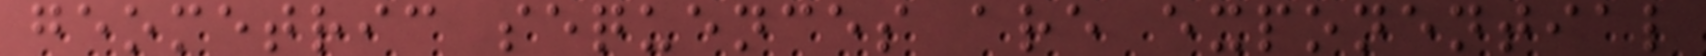geometric sequences are exponential
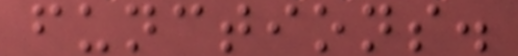functions.
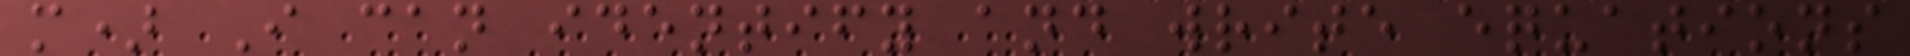m) I can identify and write equations
